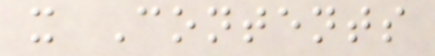x Contents
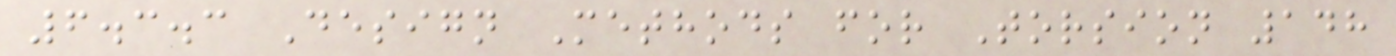6.3.3 Design Methods for Torsion 148
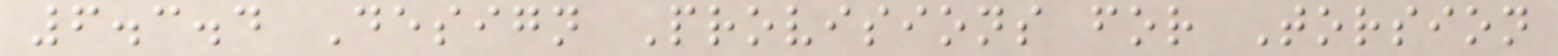6.3.4 Design Provisions for Torsion
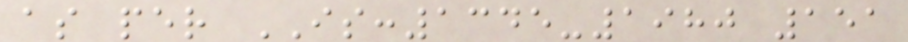as per IS:1345-1980 151
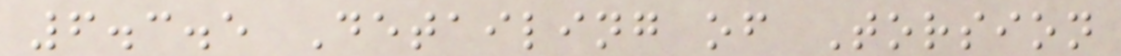6.3.5 Detailing of Torsion
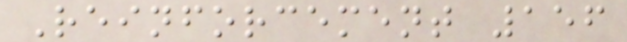Reinforcement 156
